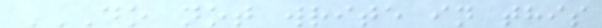DO NOT WRITE IN THIS
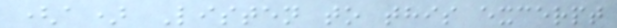(a) Listen to this excerpt
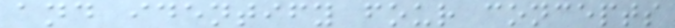and identify four concepts
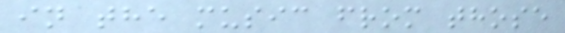in the music from those
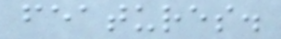features.
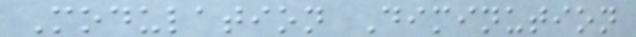Modulation Diminution
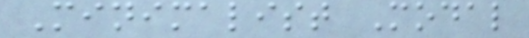Minimalist Modal
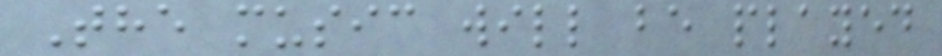The music will be played
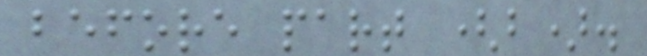before part (b).
